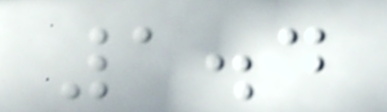1.4
